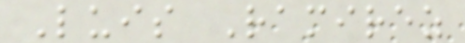Luis Ramirez
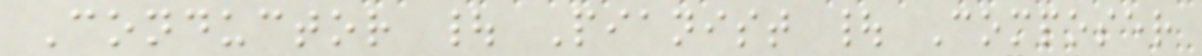Conductor | Pianist | Composer
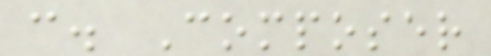c. Composer
